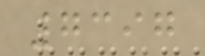7397
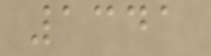1341
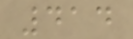414
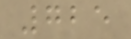725
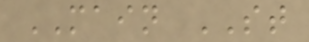MAIN ST
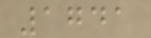1741
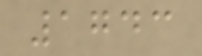1743
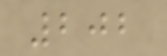202
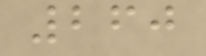260
